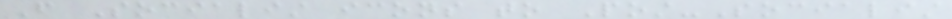From Socialist icons to Post-Socialist
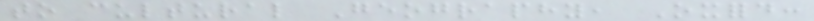to cultural Geography, Oxford:
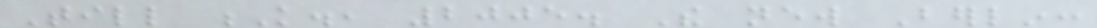Till K., 2005. The new Berlin:
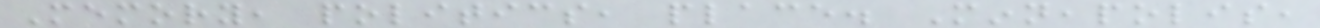Memory, politics, place. Minneapolis,
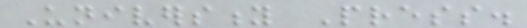University Press.
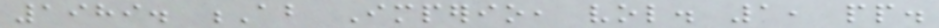1989. Ab Imperio, vol. 1, pp.
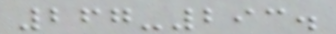267-293.
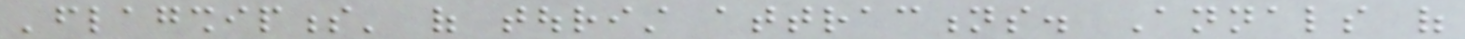'flagshipness' of tourist attractions. Annals of
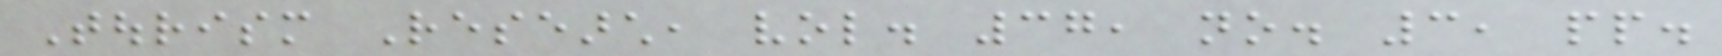Tourism Research, vol. 37, no. 3, pp.
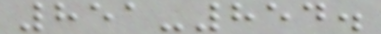851-854.
